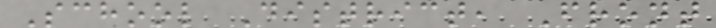School District, Front
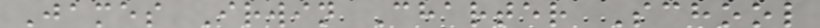James Irwin Charter School
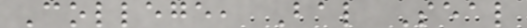College, Bal Seal
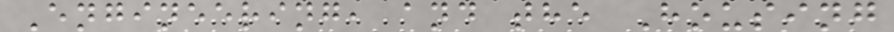Engineering, and the Housing
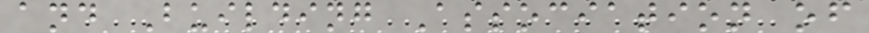and Building Association of
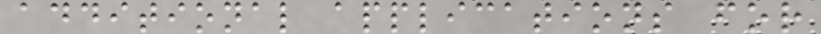additional applications for
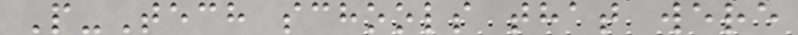P-Tech schools that were
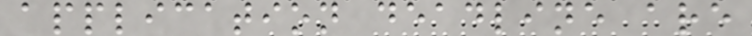application deadline are
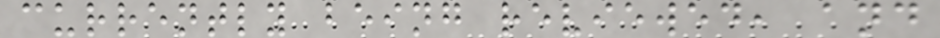currently being reviewed, and
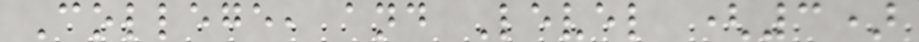College, and Level (3)
